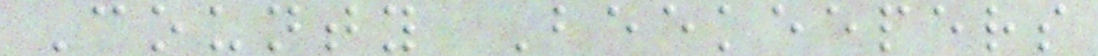County Beekeepers
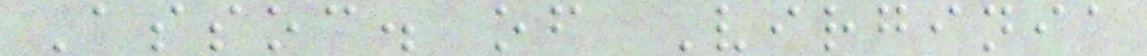Assoc. of Virginia
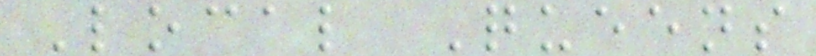Local Queens
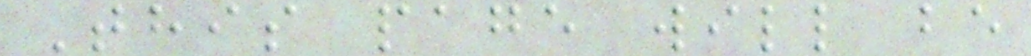This page will be
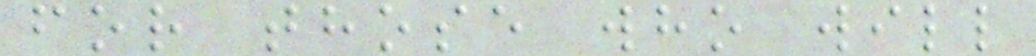for those who will
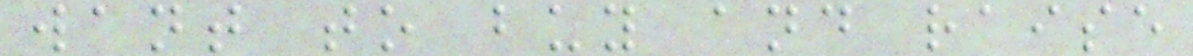want to buy and raise
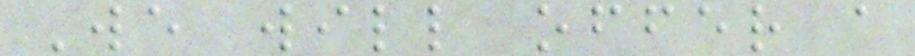We will offer a
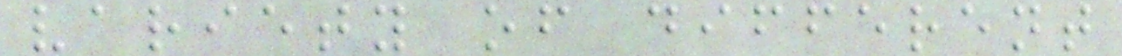variety of different
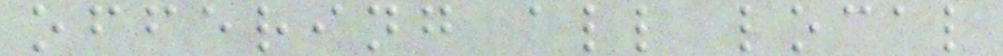offering all local
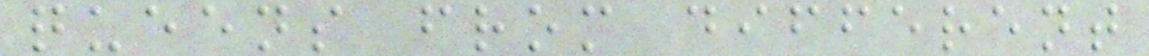queens from different
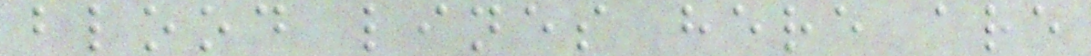blood lines here are
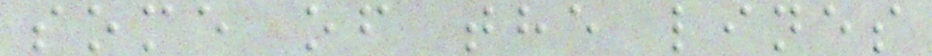some of the lines
